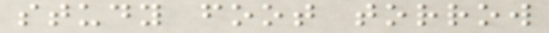study foot torrow
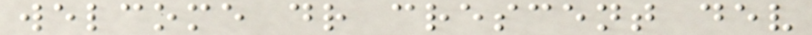welcome dr crescent dev
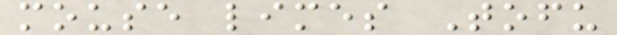mouse limes Tofu
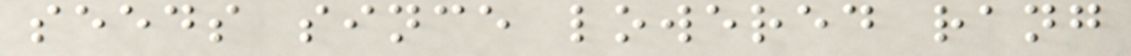seeds since lowered rang
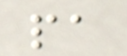pa
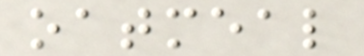oatmeal
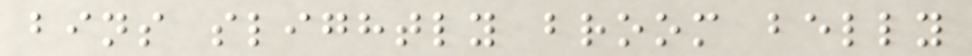bins slightly broom belly
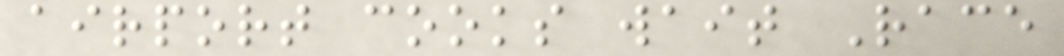airport cooks wait Race
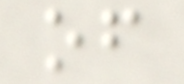of
